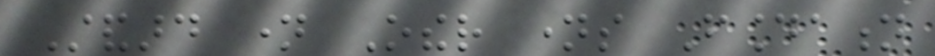Standard name Other names Foundation
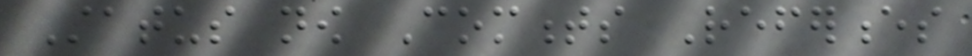Status now Comments References
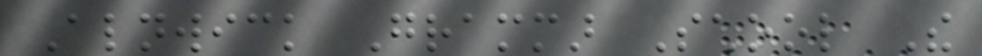Alnwick Grammar School The
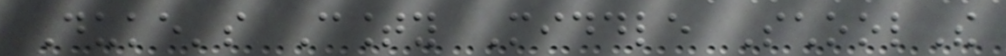Duke's County Middle SchoolThe
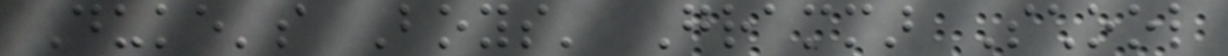Duke's Boys' Grammar School
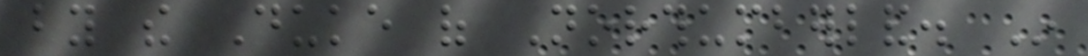by the Duke of Northumberland. In
